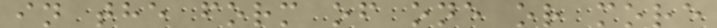in the form of one or more
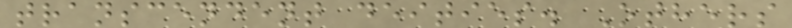transcendent deities. Others
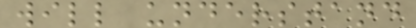will understand
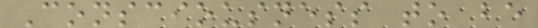Consciousness to be
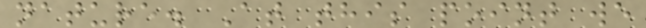nature. At this point we
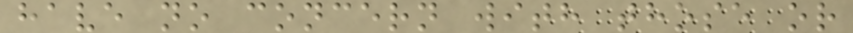have no concern with those or
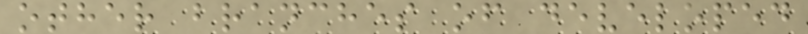other branches of developed
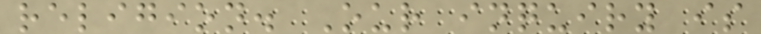religion. Our inquiry is
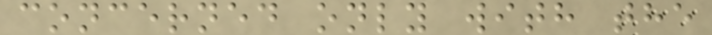concerned only with the
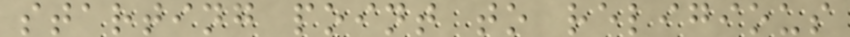starting point to religious
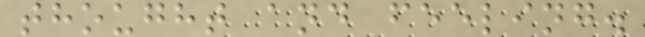thought and feeling.
